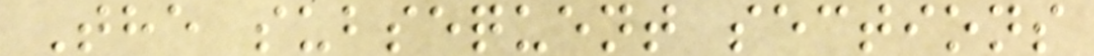The subsequent sections
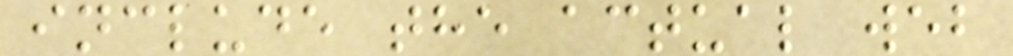include the actual web
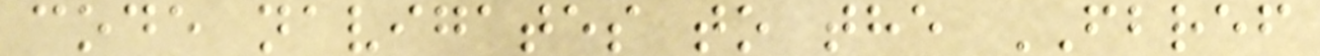code navigates to the FBREF
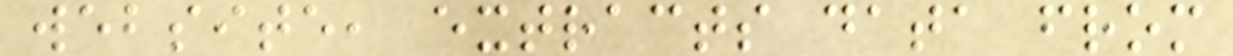website, extracts data from
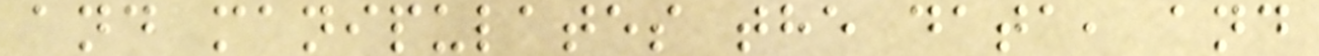and manipulates the data, and
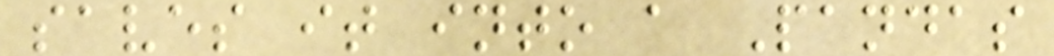saves it into a Pandas
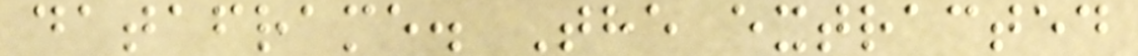dataframe. The extracted
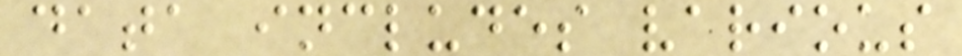data includes various
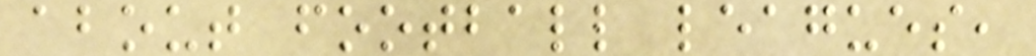about football leagues,
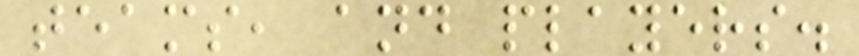teams, and players.
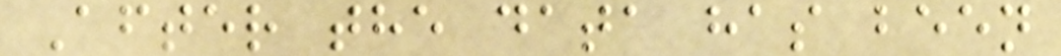After the data has been
